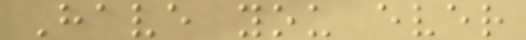Have you ever
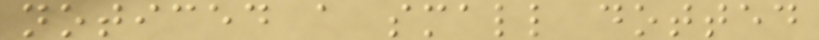noticed a small dotted
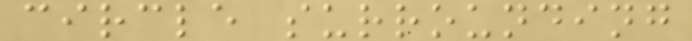circle surrounding
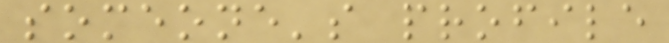someone's profile
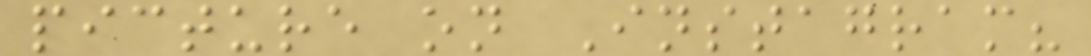picture on Instagram?
